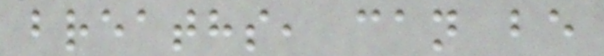breaths, can be
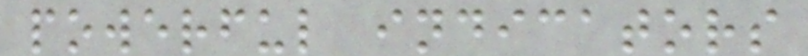powerful indicators
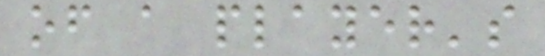of a player's
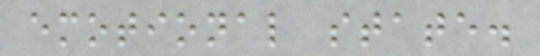emotional state.
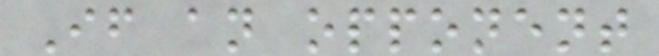If an opponent
